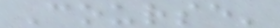Course'
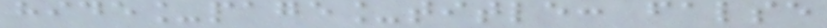hide_page_title: false
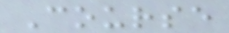Course
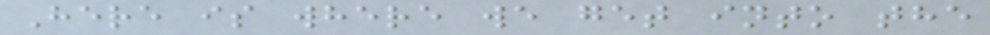Here is where we get into the
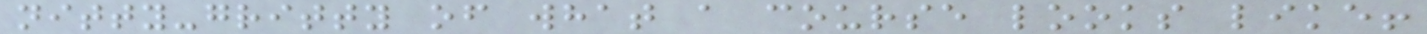nitty-gritty of what a course looks like!
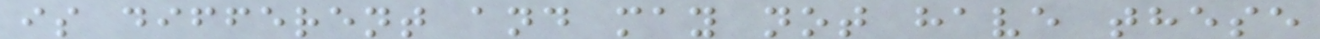is different and may not have these
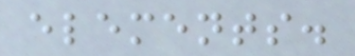elements.
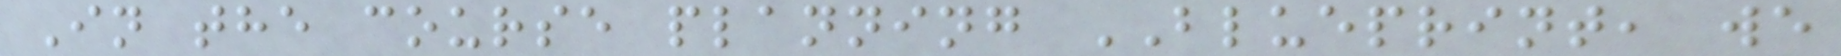In the course planning BLUEPRINT, we
